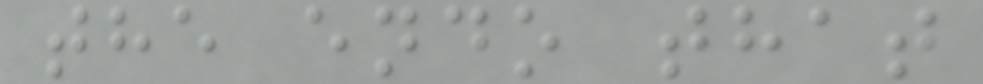the endo that
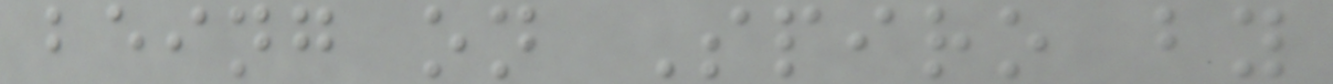being on Spiro by
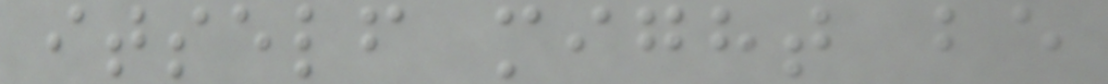itself might be
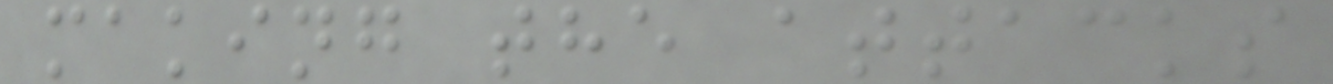making the attacks
